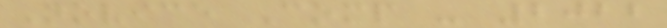Novice Comp - 2022
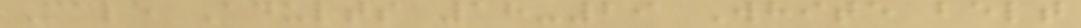Male Adults 18-29 White belt
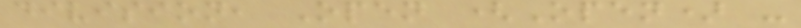division, Open (Open) -
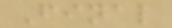Final
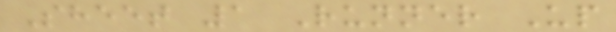Sheet 1 Runner Up
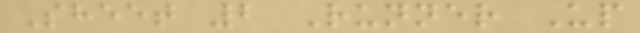Sheet 2 Runner Up
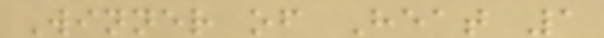Winner of Heat 1
